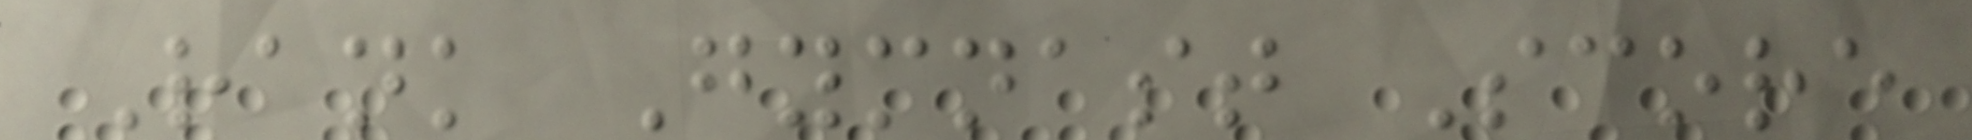Rank Gymnast Score
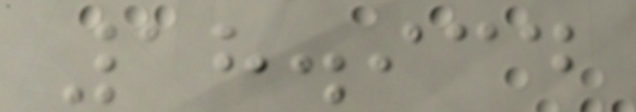18.934
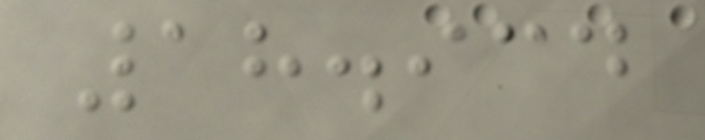18.934
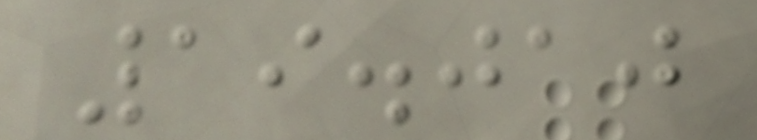19.010
